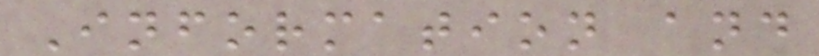Information and
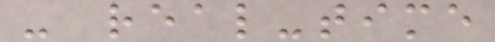- real-time
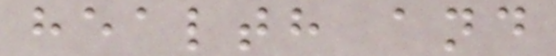health and
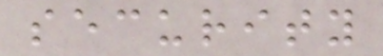security
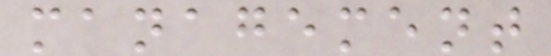management
